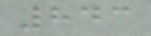843
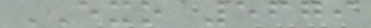EXO 5679
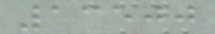13500
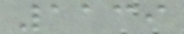1139
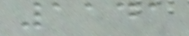1141
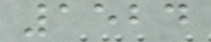1524
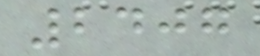2407
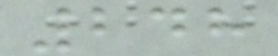248
